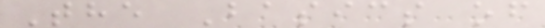The Basics of
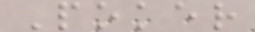Poker
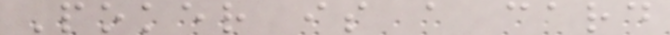Poker is a card
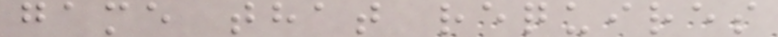game that requires
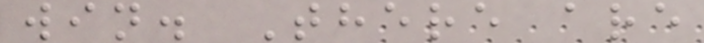win. There are
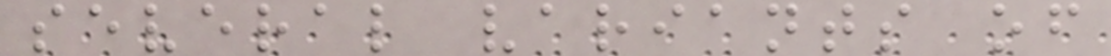several variants of
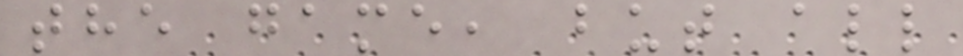the game, but all
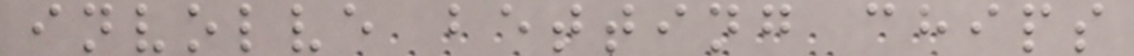involve betting chips
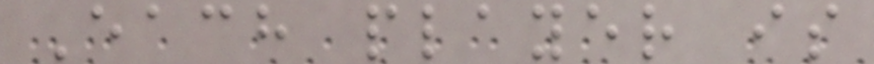Each player is
